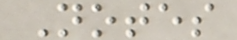Notes
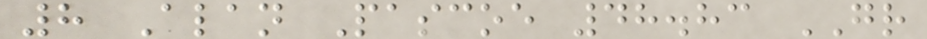8 Alan Pascoe 48.83 GR
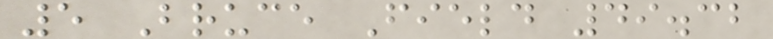5 Bruce Field 49.32
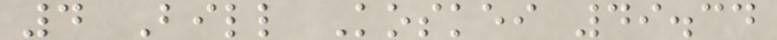4 Bill Koskei 49.34
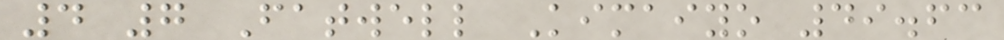4 7 Fatwell Kimaiyo 49.63
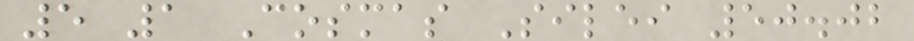5 1 Cosmas Silei 50.02
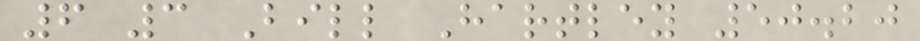6 3 Bill Hartley 50.20
